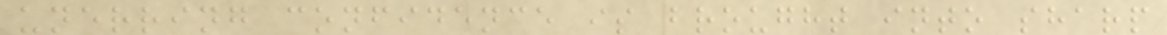unerring confidence is brought into sharp
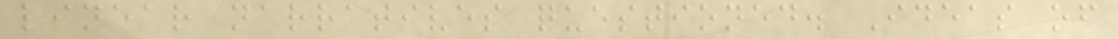linear narratives questioned. Ideas of
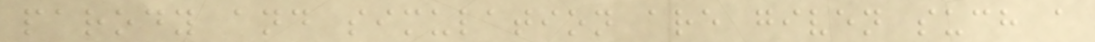parody and simulation are given such a
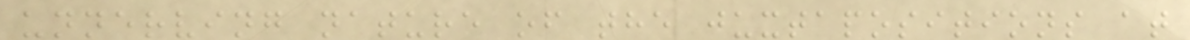unnerving nature of the juxtapositions at
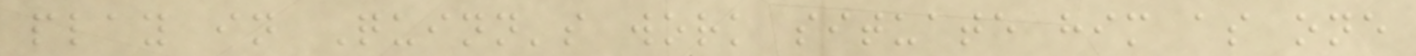play in Quinn's work situate him as one
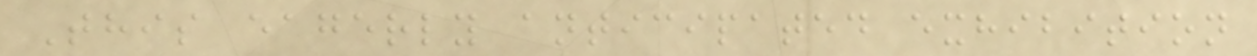This eagerly anticipated exhibition
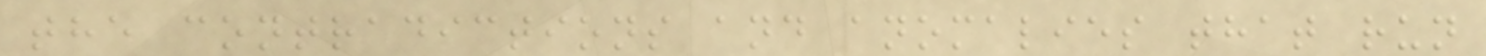the contradictions and anomalies that run
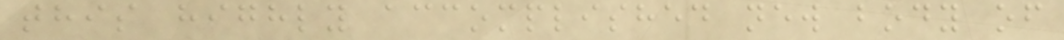this highly accomplished new body of
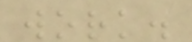work.
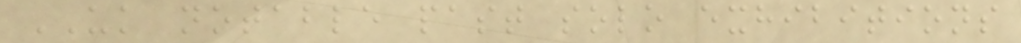UK notable past solo exhibitions
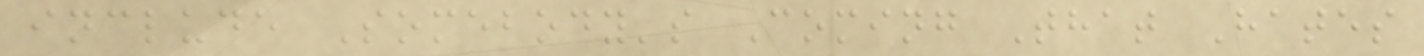include Somebody's Coming That Hates
